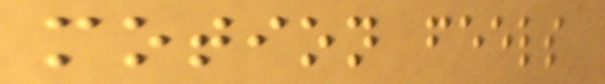motion feels
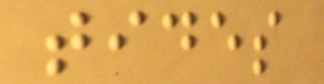tides
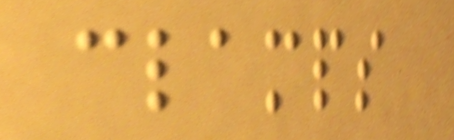clamps
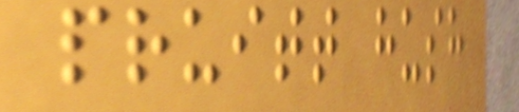pruitt hush
